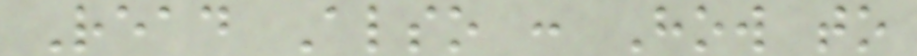Read Also : How to
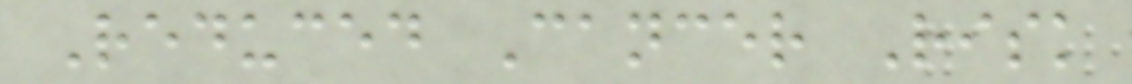Reduced Cancer Risk
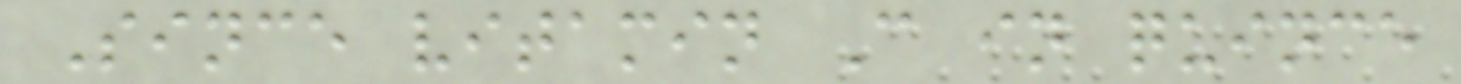Since vitamin C in quince
